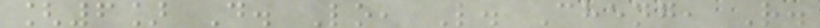[6] D. Lo, L. Cheng, R.
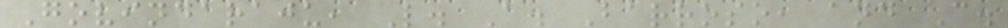Govindaraju, L. A. Barroso, and C.
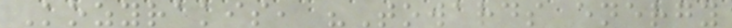Kozyrakis, "Towards energy
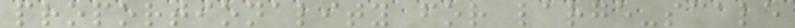proportionality for large-scale
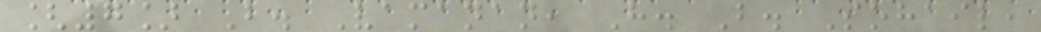[7] B. Vamanan, H. B. Sohail,
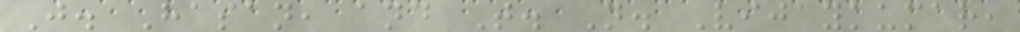J. Hasan, and T. N. Vijaykumar,
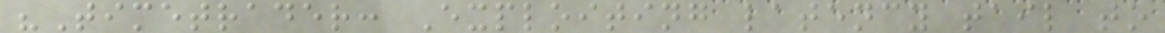"Timetrader: Exploiting latency tail to
